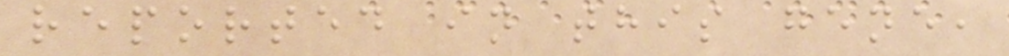reported in this gene,
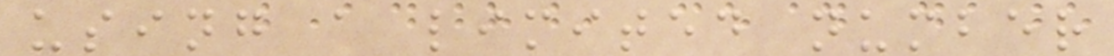using a limited number
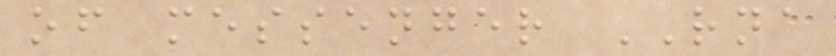of messenger RNA
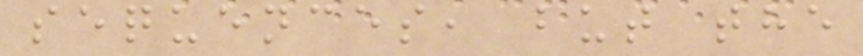sequences, but the
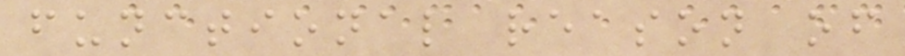functional reason of
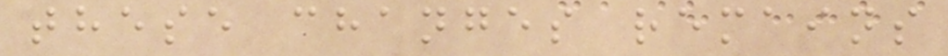these changes remains
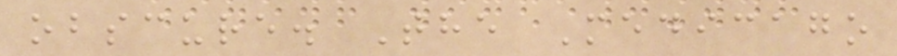obscure. The Medicago
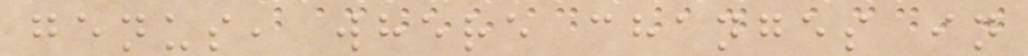genus, where changes in
